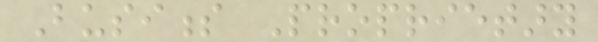Business Proprietary
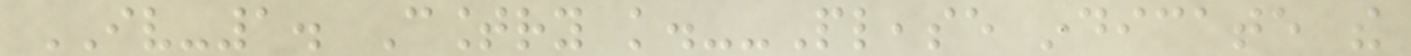IV-1. Country knowledge.--Please indicate the
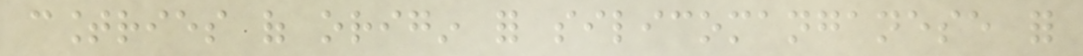countries of origin for silicomanganese for
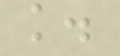knowledge.
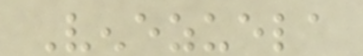Venezuela
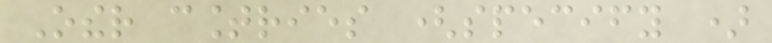Other countries (specify )
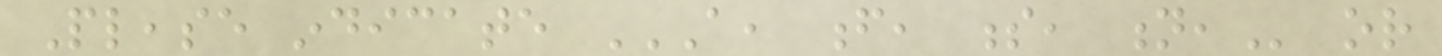Please indicate A, F, S, N, or
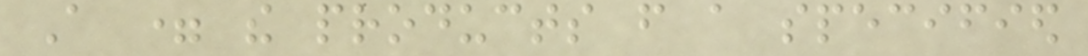A = the products from a specified
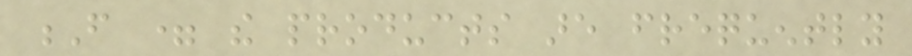F = the products are frequently
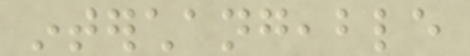interchangeable
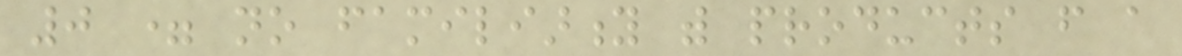0 = no familiarity with products from a
